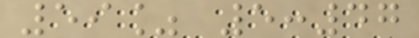59% 5:47
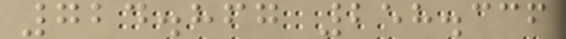724.867 258.336
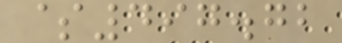$497.72
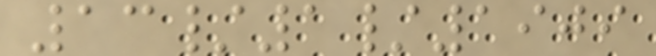13/1/1909
